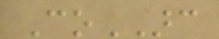CoARC
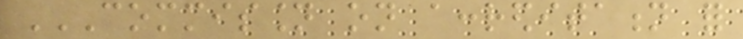COMMISSION ON ACCREDITATION FOR
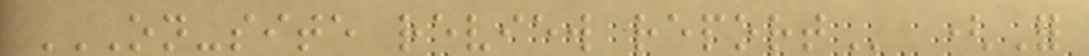ON-SITE REVIEW REPORT (For
